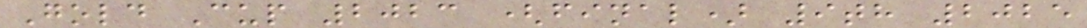Gold Cup 2023 (final) 9th 2025
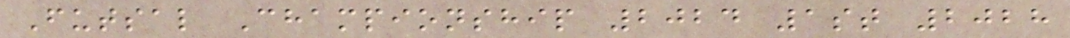Futsal Championship 2024 1st 2028
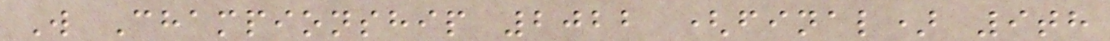W Championship 2022 (final) 9th
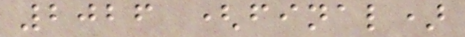2026 (final)
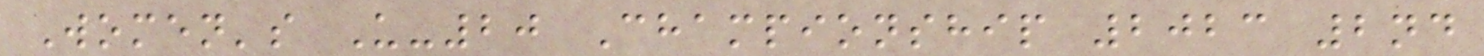Women's U-20 Championship 2023 2nd
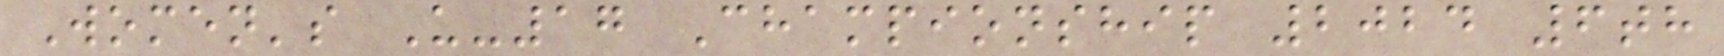Women's U-17 Championship 2024 6th
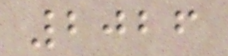2026
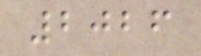2026
